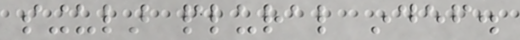singular plural indef.
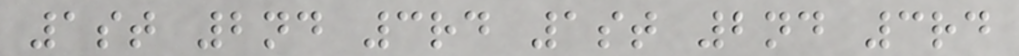1st 2nd 3rd 1st 2nd 3rd
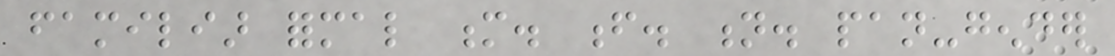familiar formal m. f. n. pan-gender
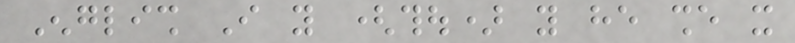English I you (thou) you he she it
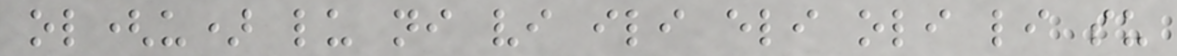ol(u) lu ni vi ili eli oli li su
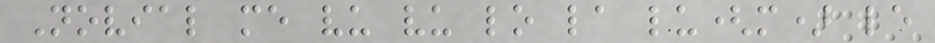Novial me vu vu lo la lu(m) le
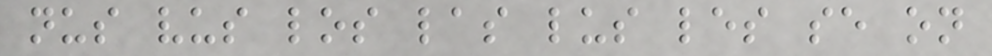nus vus los las lus les se on
